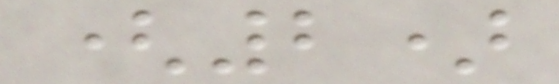(2)
